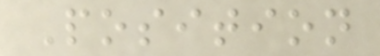Position
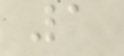1
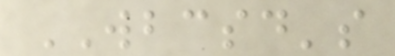WBCSD's
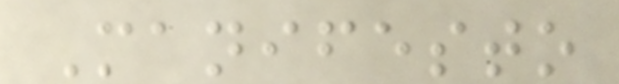Manifesto
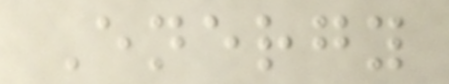Energy
